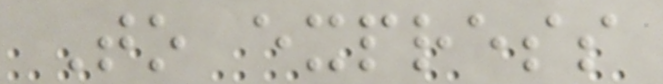To express
